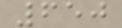650
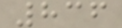836
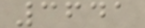3641
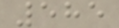585
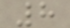8
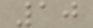10
